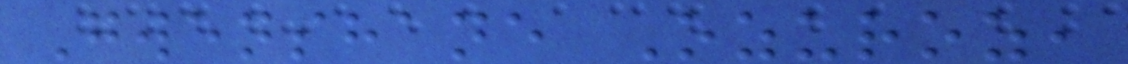Gwenshane Ozuroz,
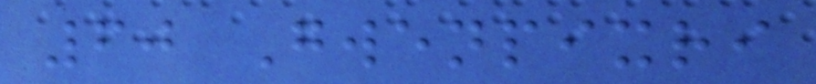60 Gwenpixri
